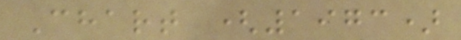Chart (1973)
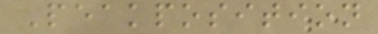Peakposition
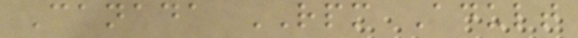Canada RPM Adult
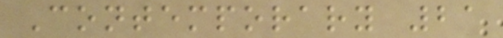Contemporary 21
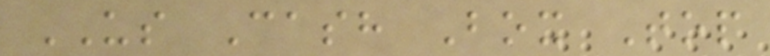US Cash Box Top
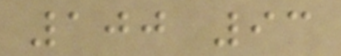100 93
